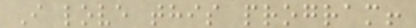I love this program!
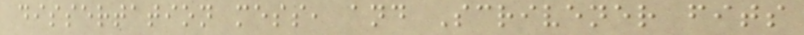dissertation mess, and Scrivener fits
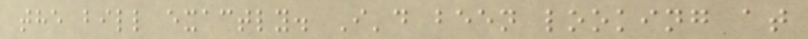the bill exactly. I'd been looking at
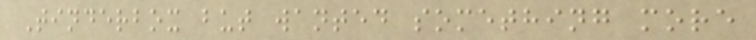Tinderbox but wanted something more
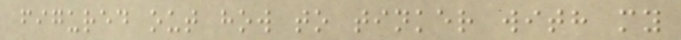figured out how to tinker with my
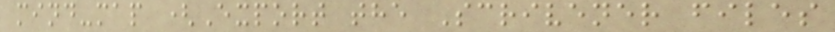mind-map (Export the Scrivener files
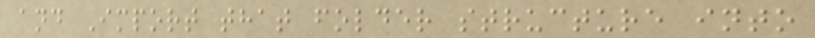and Import that folder structure into
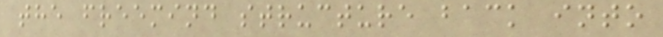the freemind structure back into
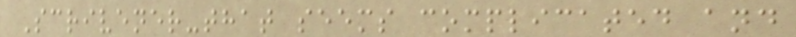Scrivener-that seems complicated and
